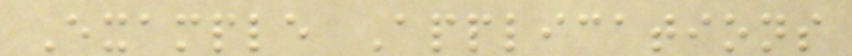Example Applications
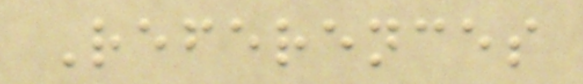References
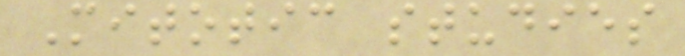Mitotic studies
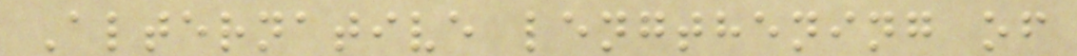Alternative lengthening of
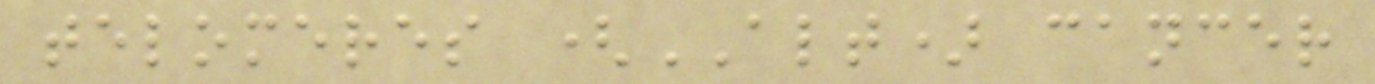telomeres (ALT) cancer
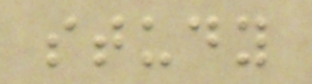study
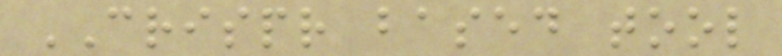CRISPR based tool
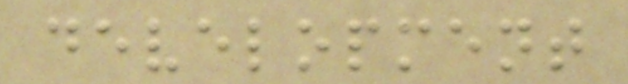development
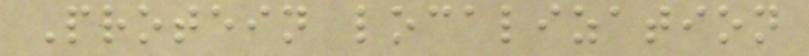Protein localization
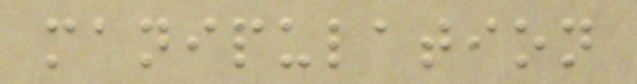manipulation
